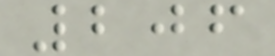206
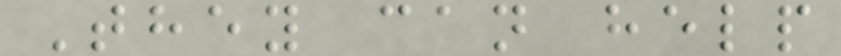They can help
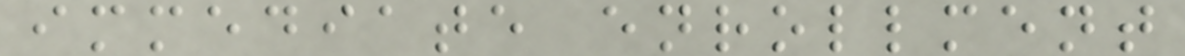immediate enrollment
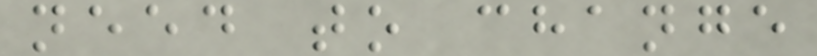need to change
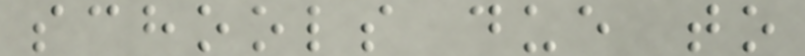schools due to
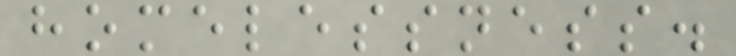homelessness.
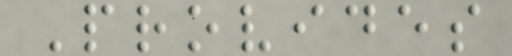Provides
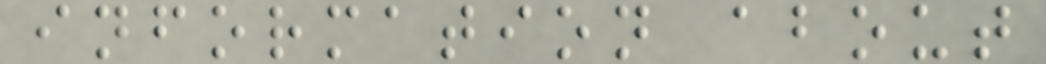information about
